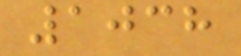1038
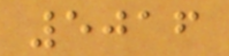5016
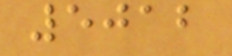5012
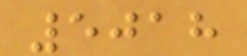5018
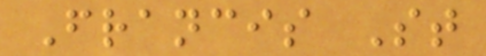Francis St
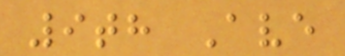9th Ave
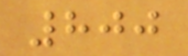800
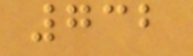732
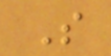S
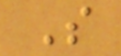S
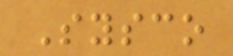Sysco
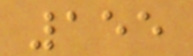155
